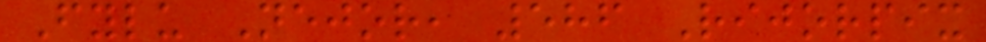Fylu Nejor, 586 Rijorpix
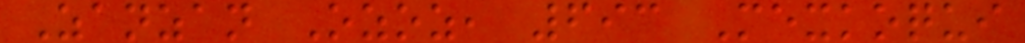Zanzan Ozoz, 693 Mexkoqui
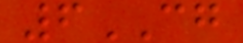6CG
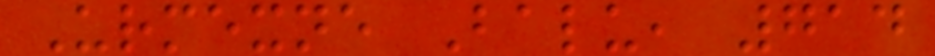Urmexne Balu, 714
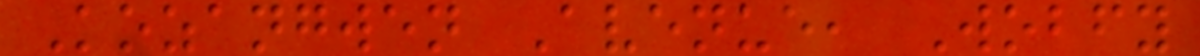Kozangwen Avenue, Wobfy
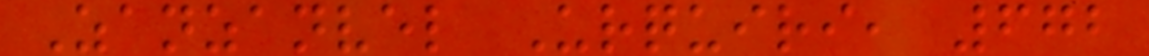Zanzanvel Urquiri, 672
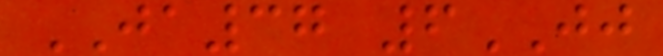JA37 6JJ
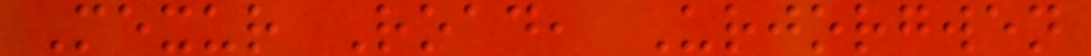Mexur Road, Urjorgwen
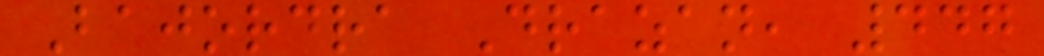Bajordra Drazan, 447
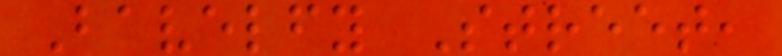Bavelfy Street,
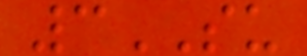3SU
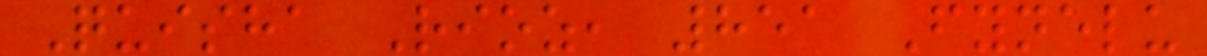Quisha Rioz, 851 Fynelu
